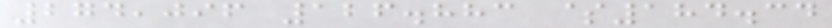274,096 126.883 $184.34
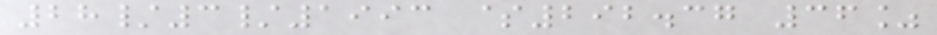28/3/1993 $292.37 36%
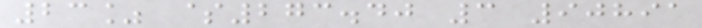23% $273.40 3 90891
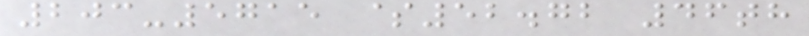203-5715 $52.72 46th
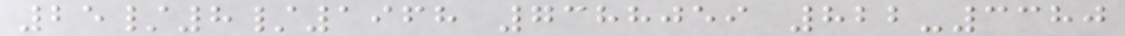25/8/1968 7388059 822-3380
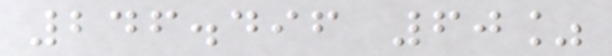246.496 60%
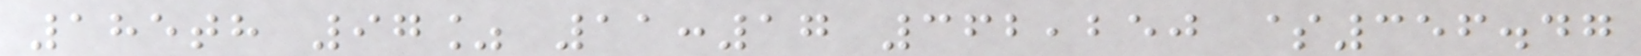185th 97% 11:17 362,250 $356.47
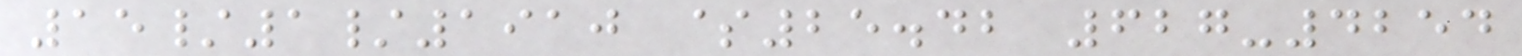15/1/1910 $25.42 627-4254
